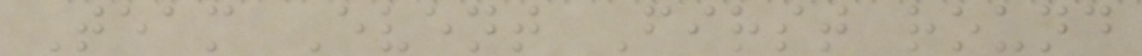Team Event First round
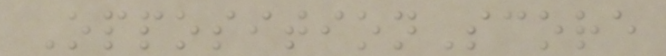OppositionScore
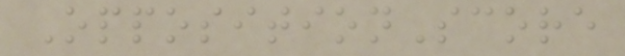OppositionScore
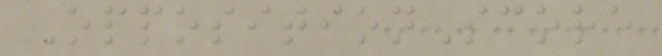OppositionScore
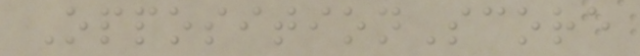OppositionScore
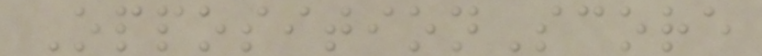OppositionScore
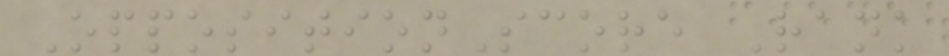OppositionScore Rank
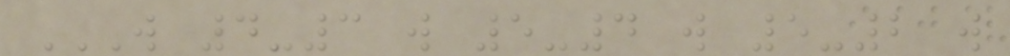W 4-3 W 5-4 W 5-2 W
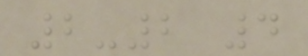2-2 4
